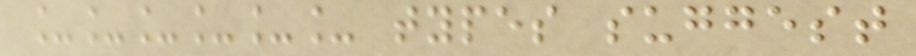______ types suggest
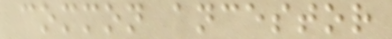common ancestor
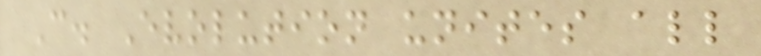C. Evolution unites all
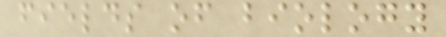fields of biology
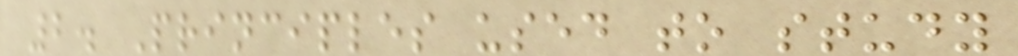2. Principles used to study
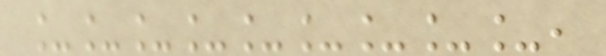_________,
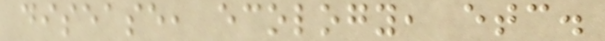disease, ecology, etc.
